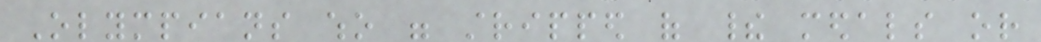Olympians who were stripped of their medals or
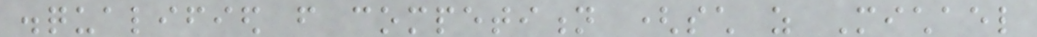disqualified from competition (such as Michael
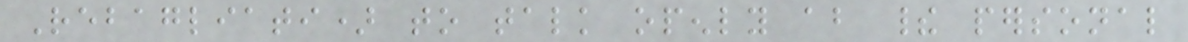Rebagliati) to talk openly about their personal
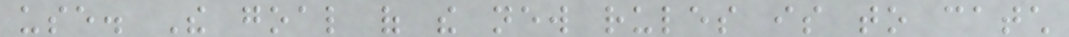use. The goal of the new rules is to catch
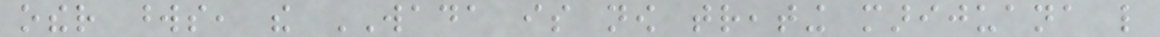other words, the WADA is now treating marijuana like
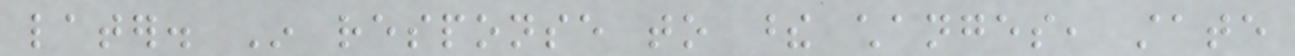later. In response to these changes, state
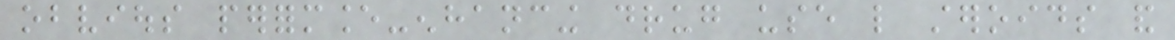obvious performance-enhancing drug use like steroids and
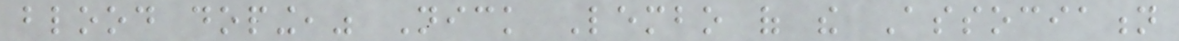blood doping," Nick Lembo of the Association
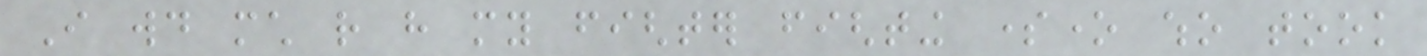I would much rather have my fighter fighting someone who took
